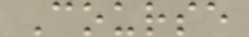Course
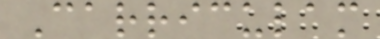Carriculam
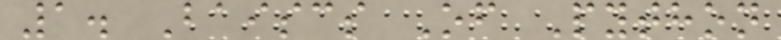1. Baiscs Of Python
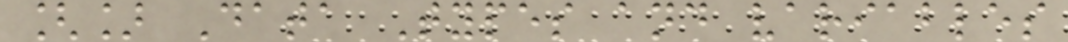[] Data Types and variables
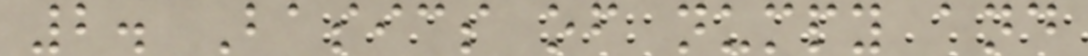2. Basics of numpy and
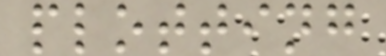plotting
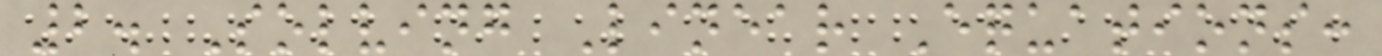2. Solving Linear Equations:
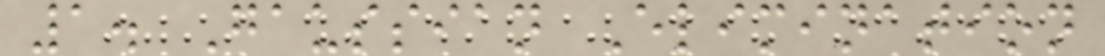1. Gaussian Elimination
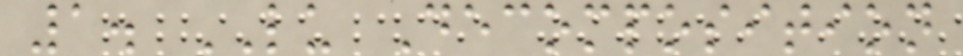1. LU Decomposition
